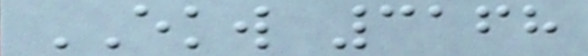EKW 3168
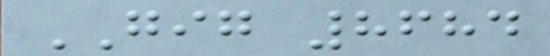GIG 8684
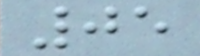05
